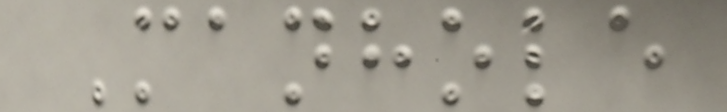Manhole
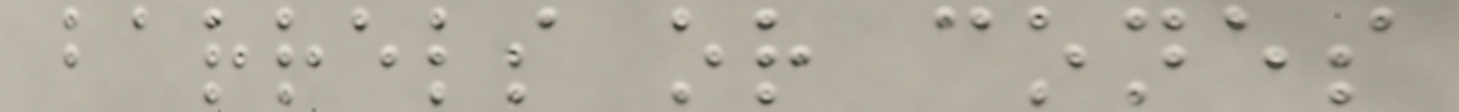barrels or cones
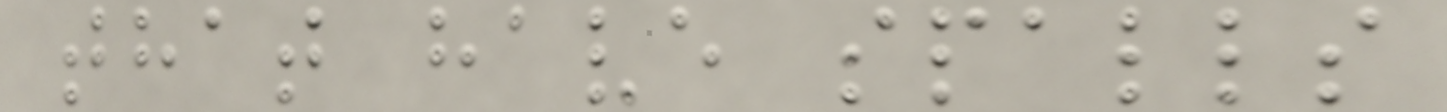that have spalls
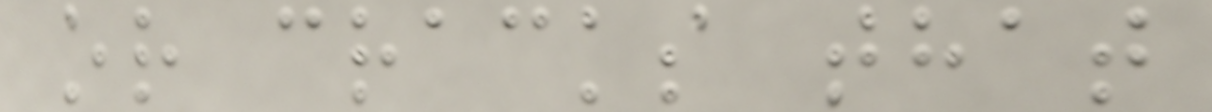or cracks that
